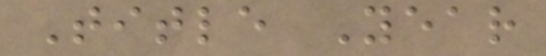Title Year
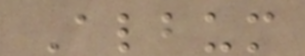Album
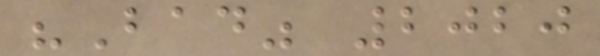"Bad" 2020
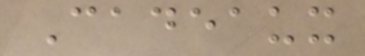Cadeaux
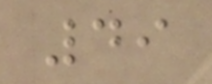49
